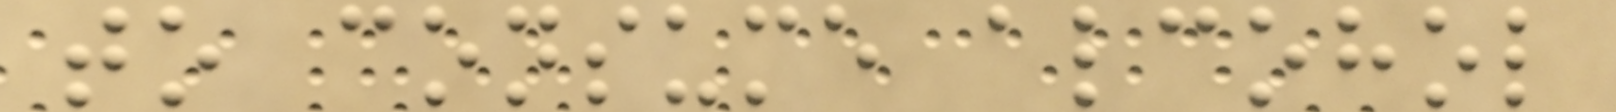to consume alcohol
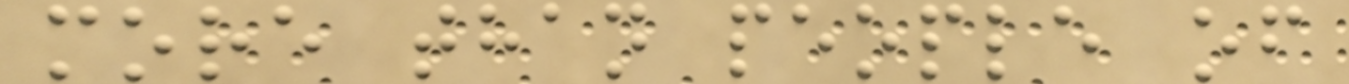more than people of
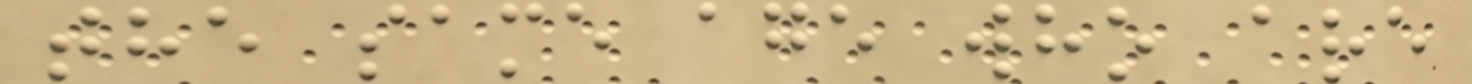the same age who are
